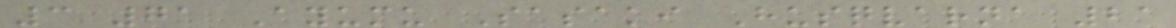3 71 Ayumu Sasaki Husqvarna 21
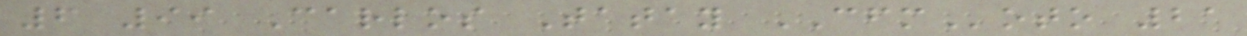6 99 Carlos Tatay CFMoto 21
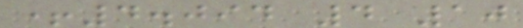+4.094 4 10
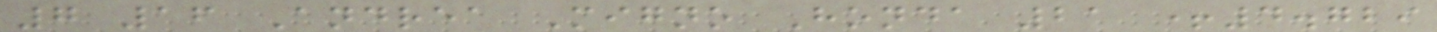7 16 Andrea Migno Honda 21 +4.729
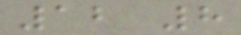12 8
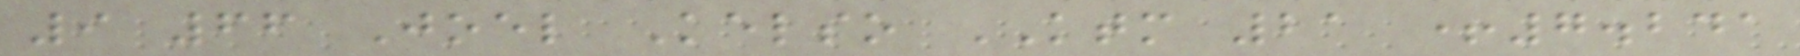9 66 Joel Kelso KTM 21 +7.241
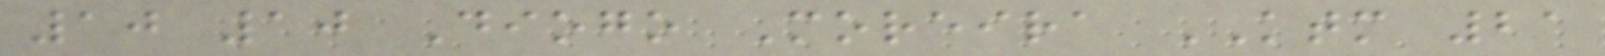10 10 Diogo Moreira KTM 21
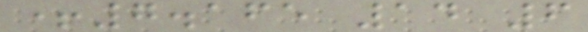+7.165 14 6
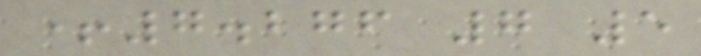+7.276 7 5
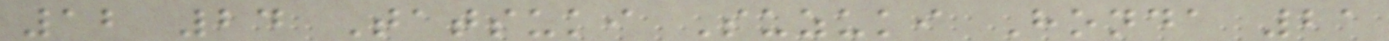12 24 Tatsuki Suzuki Honda 21
